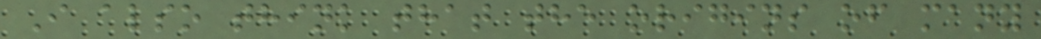I also think that the origins of many
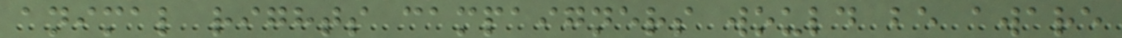animal rights campaigners would be aware
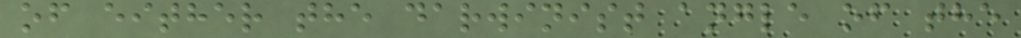of either the darwinist angle of the
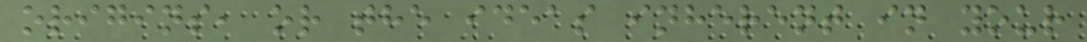origins, or the ideas inherent in your
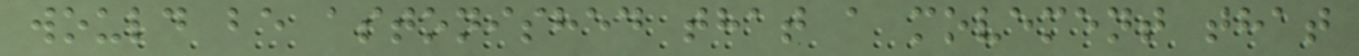would be astonished that a movement that
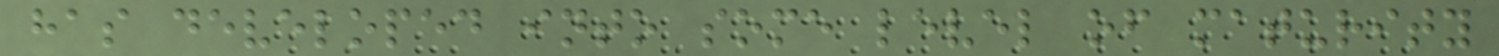has developed into some level of maturity
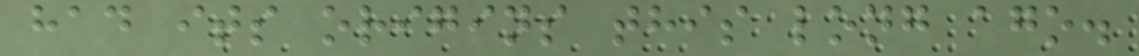had its origins this long ago.
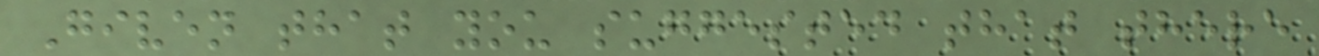Given that you suggested that there
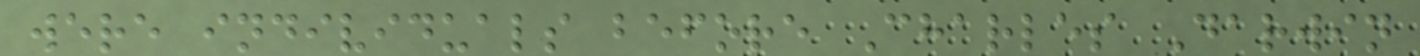were individuals before Charles Darwin
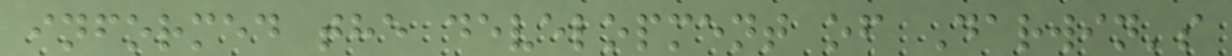informed the development of Darwin's
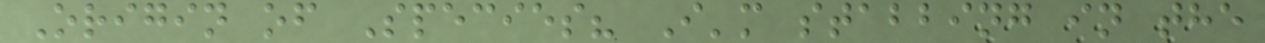Origin of Species? I'm stabbing in the
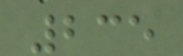235
